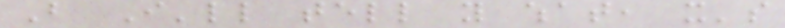But I'll tell you what, it's
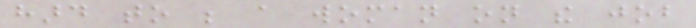hard to be a woman on the job
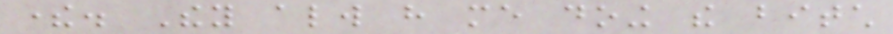there. They always have me doing the bitch
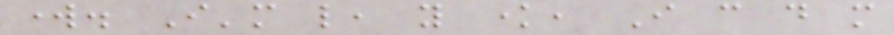work. I'm like, you know, I can do more
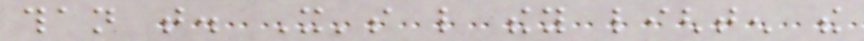than that. It's like they lighten the
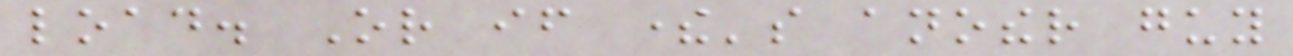load. Or if there's another guy
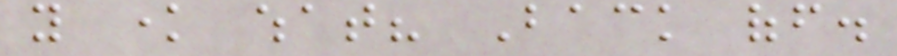you know what? Back off.
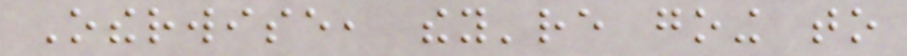Otherwise, they're going to
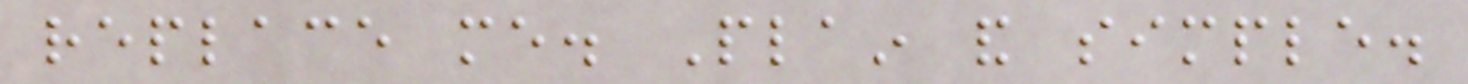replace me. Plain and simple.
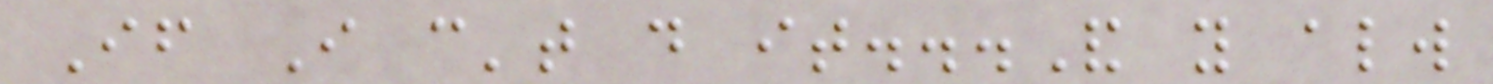If I can't do it...And you always
